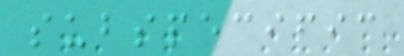subspecific
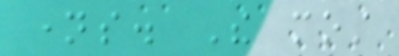names. The most
